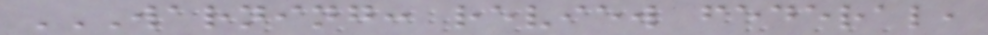WARNING: REVIEW FEDERAL,
